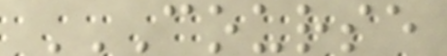COURSE
